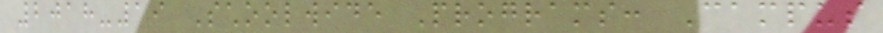2018-19 Schoolwide Programs: Campus
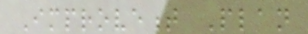Improvement Plan
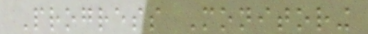Progress Monitoring
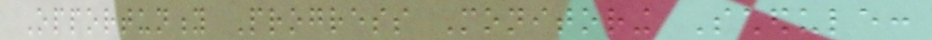Opportunity Progress Monitoring Schedule:
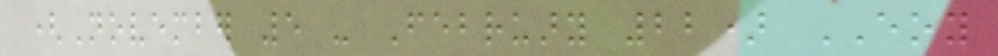(November 5 - February 22) EOY
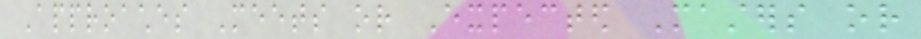Approaches Meets or Expected Masters or
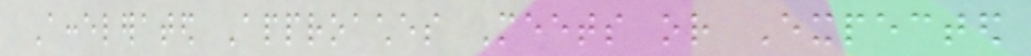Accelerated Approaches Meets or Expected
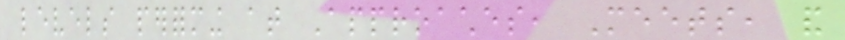levels performing at Approaches, Meets, and
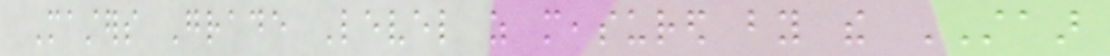Masters Grade Level as measured by the STAAR
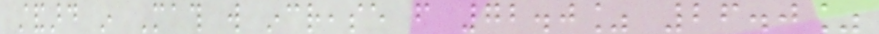standard in Math will increase from 72.0% 26.0%
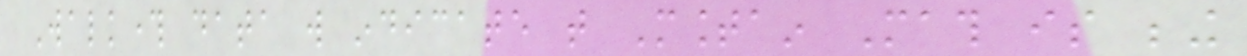Walkthrough data will indicate that Mountain Math is being
